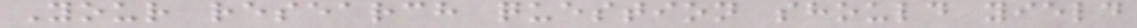Your research question should yield
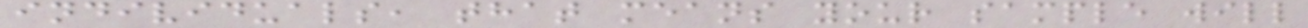individuals, that means your sample will
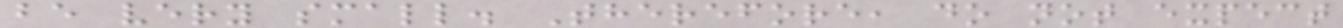be very small. Therefore, do not expect
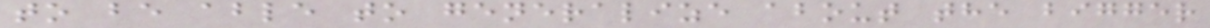to be able to generalize about the bigger
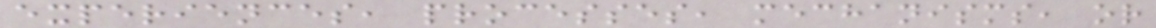experiences, processes, mechanisms, or
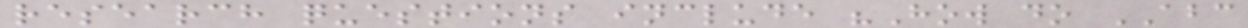research questions include "How do ABC
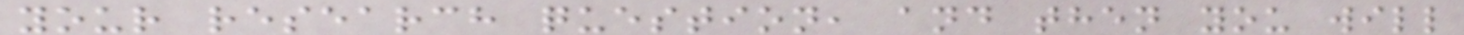your research question, and then you will
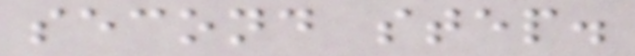second step.
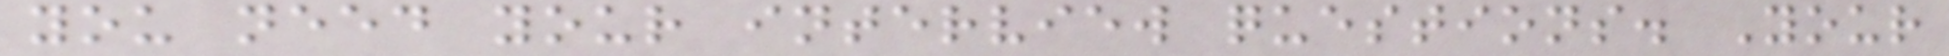you need your interview questions. Your
